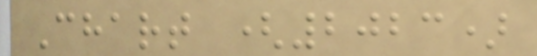Chart (2023)
